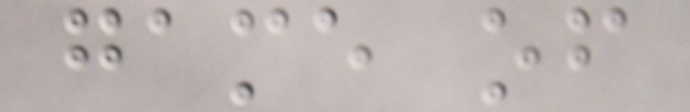game of
